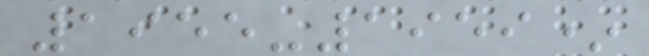1955-1959*
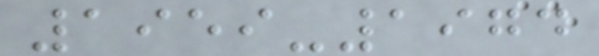1959-1974
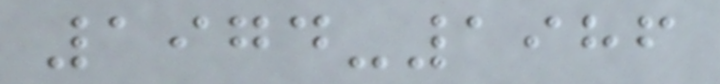1974-1986
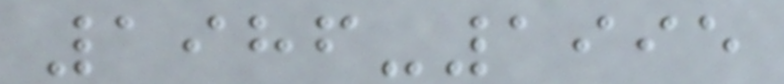1986-1995
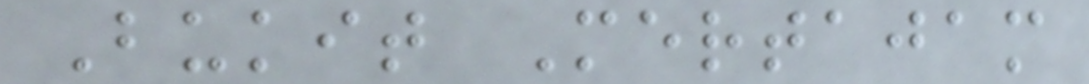Bukit Mertajam
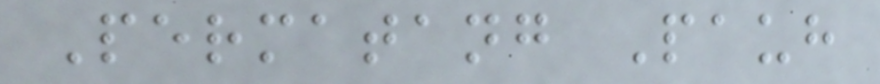Permatang Pauh
